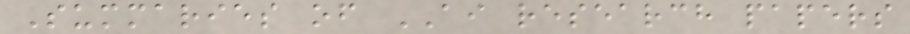Summaries of AI research papers
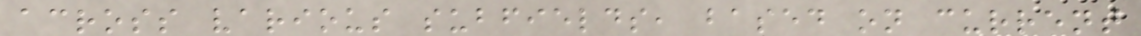across various subfields, based on current
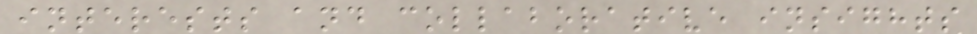interests and collaborative insights
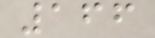166
